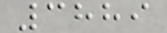3889
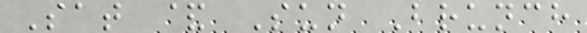Sat & Sun Brunch
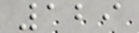129
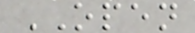OPEN
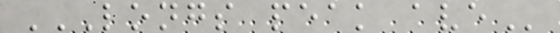LONGS PEAK AVE
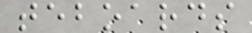teboards
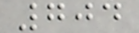704
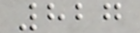827
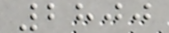2800
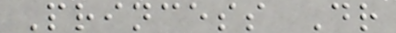Princess Dr
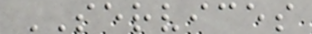SERVICES
